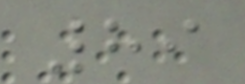89
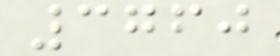3760
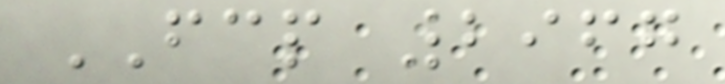FCP 2967
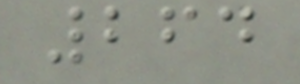264
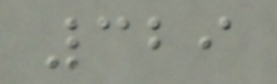329
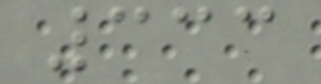333
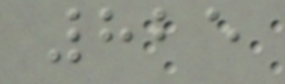825
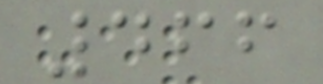466
